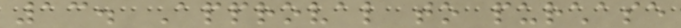13. Approval to purchase
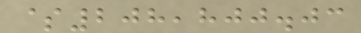$208,800.03
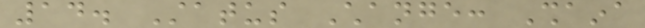14. Status Change: Shaina
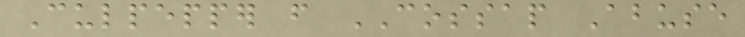Culpepper from COSSAP Abuse
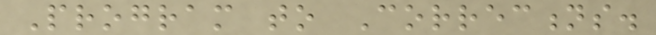Program to Corrections.
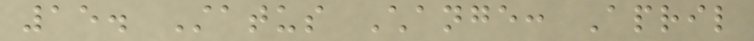15. Status Change: April
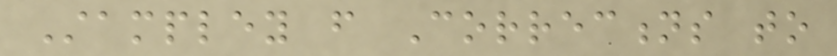Stampley from Corrections to
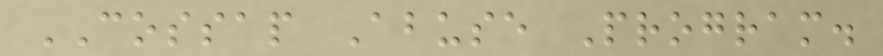COSSAP Abuse Program.
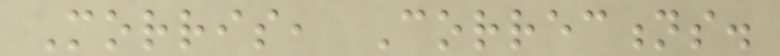Morris, Corrections.
